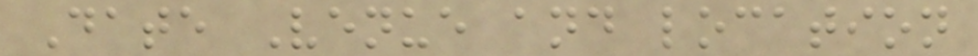Date Venue and location
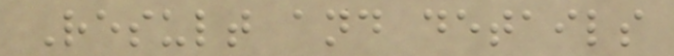Result and details
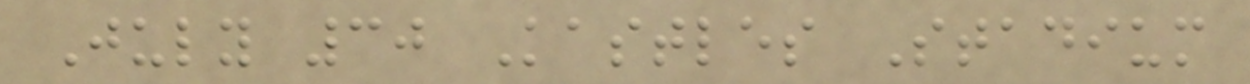July 30 Kastles Stadium
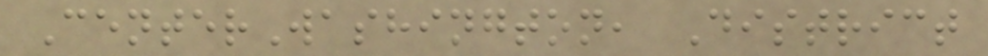CenterWashington, District
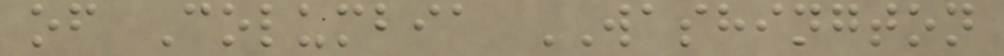of Columbia WASHINGTON
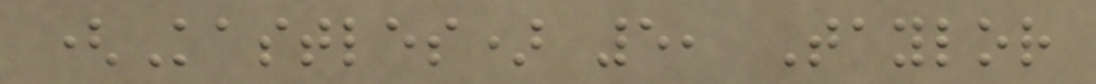(Kastles) 5, Taylor
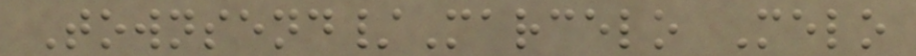Townsend/Marcelo Melo
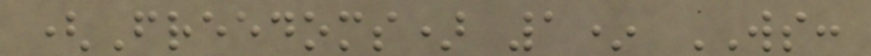(Freedoms) 1* WS:
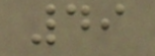49
